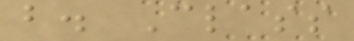b. Class
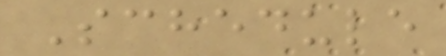Schedule
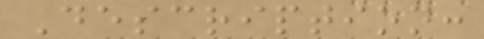Description:
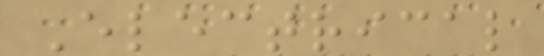Electrical
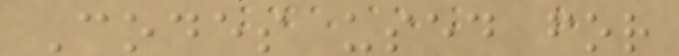Codes used for
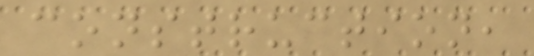construction,
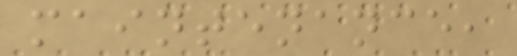maintenance,
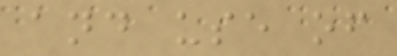and use of
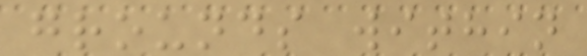grounds within
